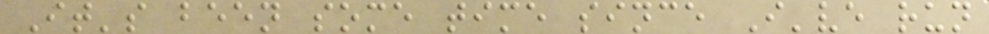It's been some time since I've run
